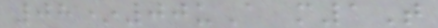08*00uA m1T
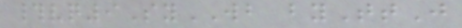#vq9SyWB byTtJ
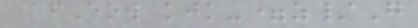@fEow kjk-=z/G
